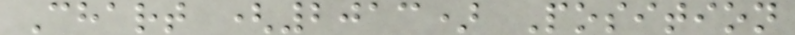Chart (2013) Position
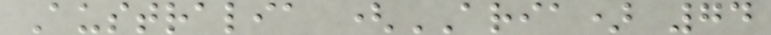Australia (ARIA) 74
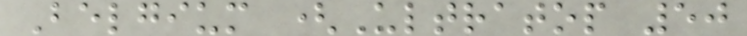Belgium (Ultratop 50
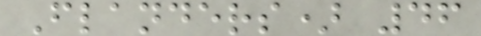Flanders) 46
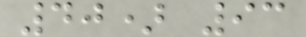40) 93
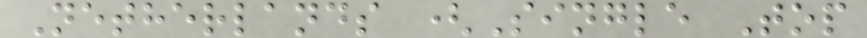Netherlands (Single Top
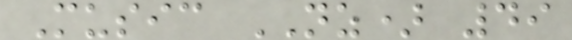Music NZ) 49
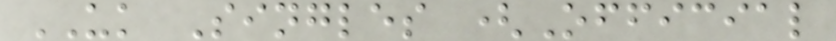UK Singles (Official
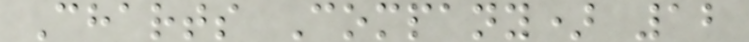Charts Company) 12
